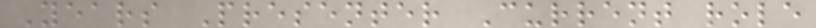Years Presenter Current role
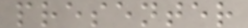presenter
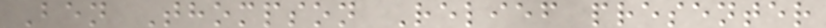Ben Thompson Relief presenter
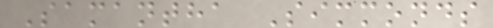Samantha Simmonds
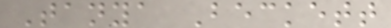Tanya Beckett
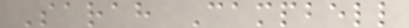Sarah Campbell
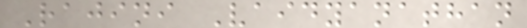Rajini Vaidyanathan
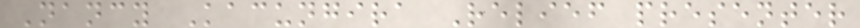Nancy Kacungira Relief presenter
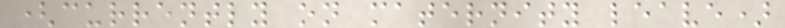(currently on maternity leave)
